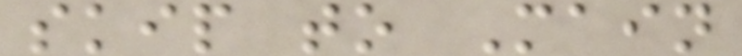skip to Main
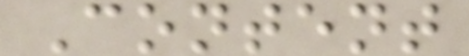Content
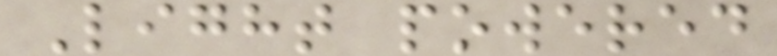Light powered
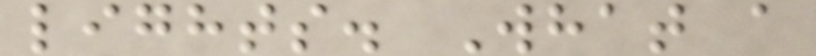lights. What a
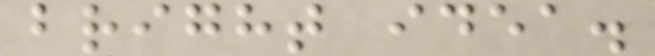bright idea.
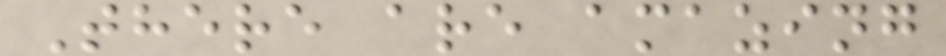There are amazing
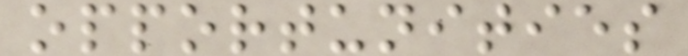opportunities
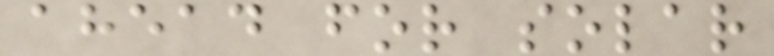ahead for solar
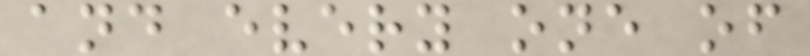and every one of
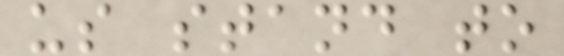us stand to
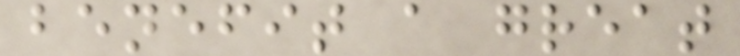benefit a great
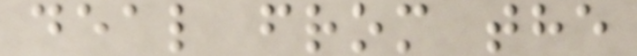deal from the
